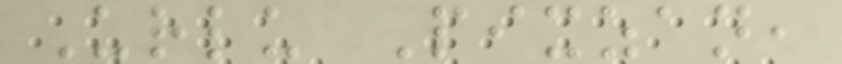Urlu Pixzan,
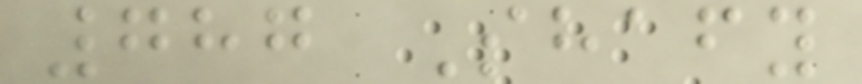787 Shafy
